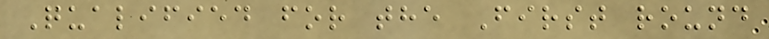Qualified for the First round
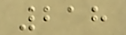218
